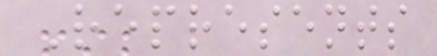Represents
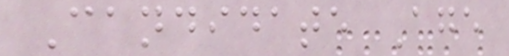Candidate Age
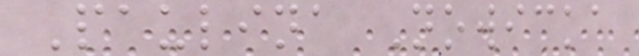Paulina Nowicka
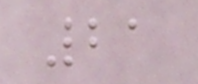21
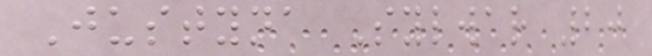Justyna Sylwar 20
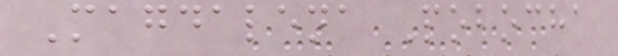Magdalena Pobocha
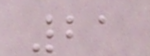21
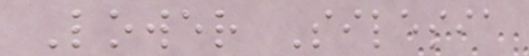Lower Silesia
